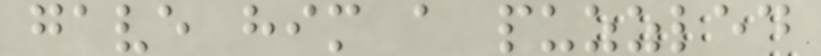gave him a puzzled
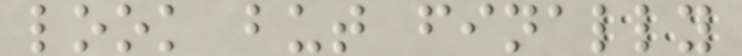look but finally
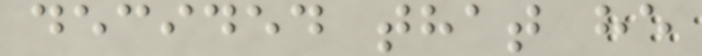decided that he
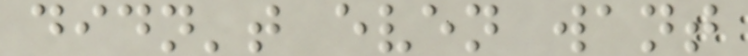didn't even want
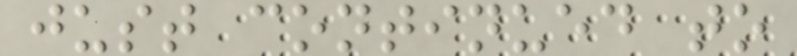just continued to
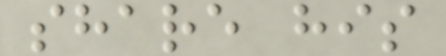share his
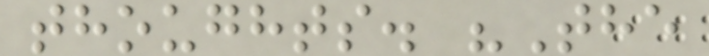thoughts. "The
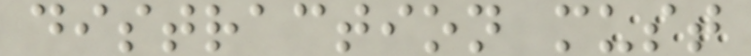distraction must
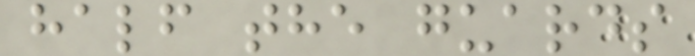half the guards
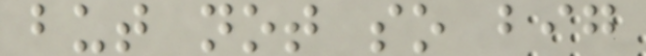but not so big
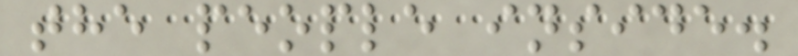the people inside.
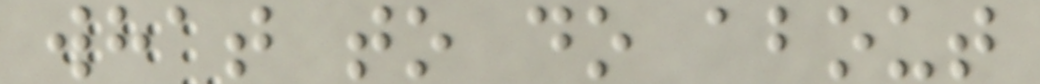what to do about
